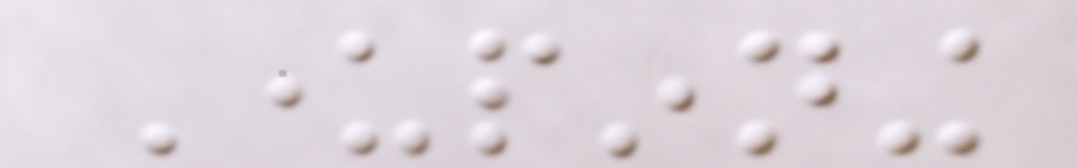Underpinning
